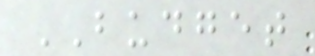BUDGET
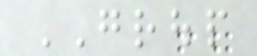GROUP
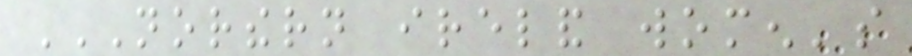NORTHERN IRELAND WOMEN'S
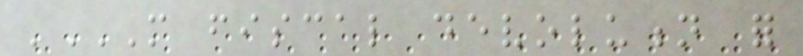'MORE FISCAL DEVOLUTION FOR
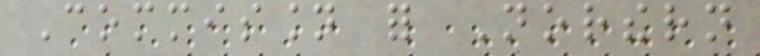Commission for Northern
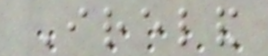Ireland
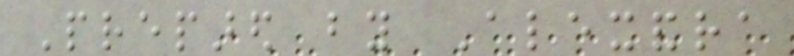Prepared by Alexandra
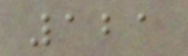121
